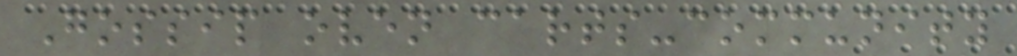Gossip oven carts-community
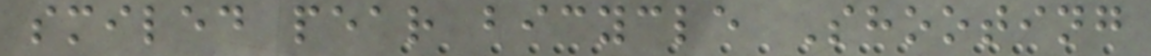smiled pear bicycle Shooting
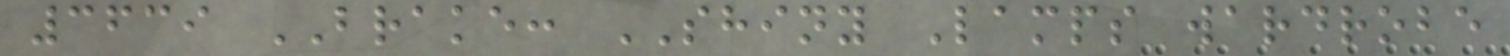3639 BRAKE: SHINY Lamps wardrobe
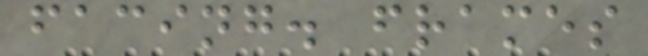facing. frames
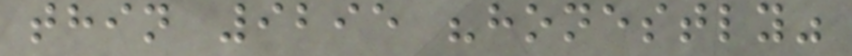thin 9295 "honestly"
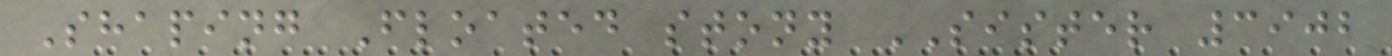Shaping Floated stony SISTER 3902
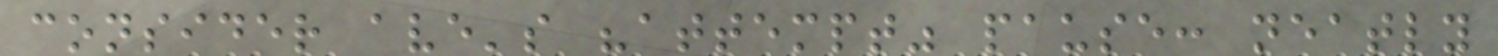consider ave's "attempt" pause: neatly
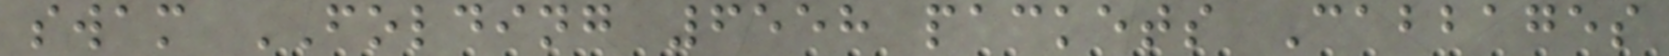swam FOLDING 6558 packets Cabbages
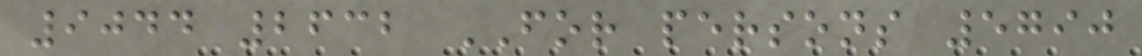9044 2632 FOR persons 5790
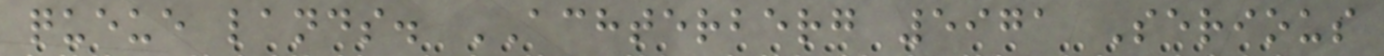queue lands. ACHTERBERG 5971 Serious
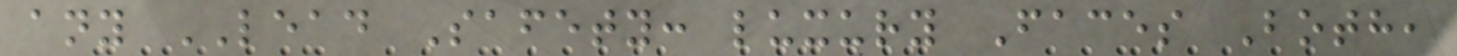any LEAD Safety: luxury Faces Both,
